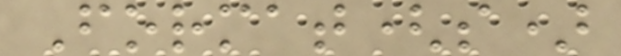Format(s)
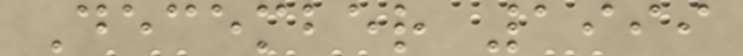December 1999
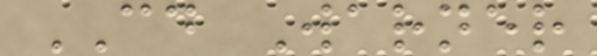CD Warner
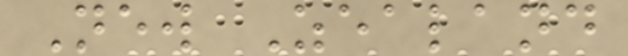New Zealand
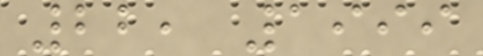22, 1999
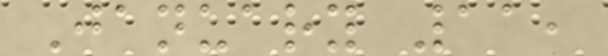January 11,
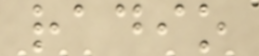radio
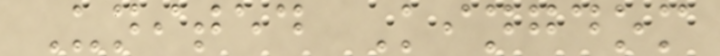United Kingdom
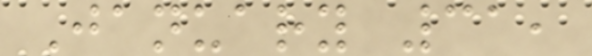January 31,
